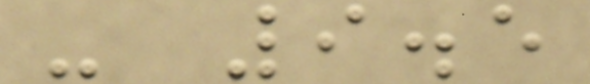- 9.5
